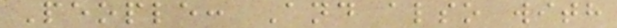People: And also with
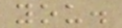you.
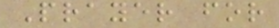Prayer for
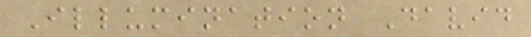Illumination David
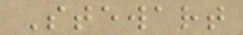Stewart
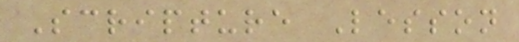Scripture Lesson
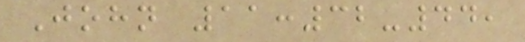John 11:32-44,
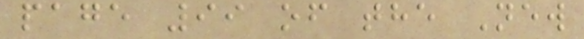page 99 of the New
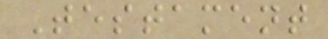Testament
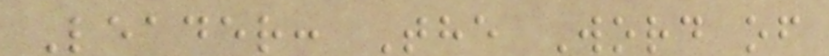Leader: The Word of
